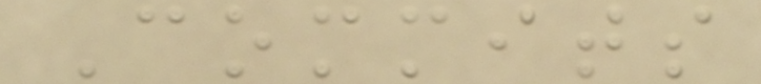Commits
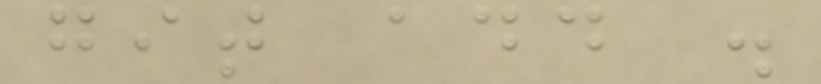git add .
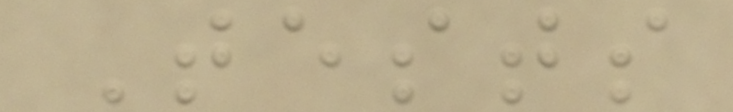Tests
